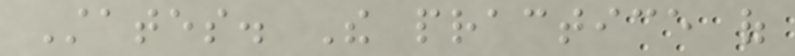States. The practice of
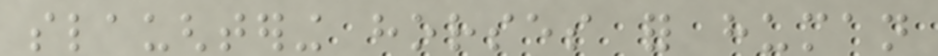slaughtering horses for human
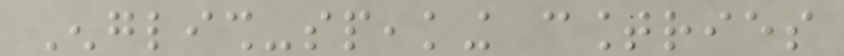English-speaking countries
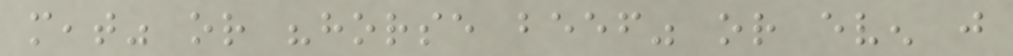meat" or "horse beef" or even just
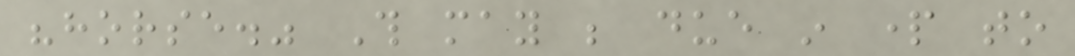"horse." This may be due in part to
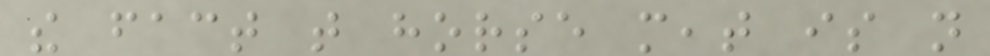the fact that horse meat is not
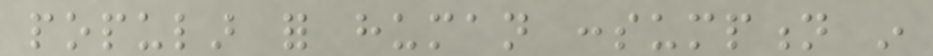popular for human consumption in
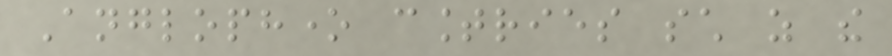Anglophone countries such as the
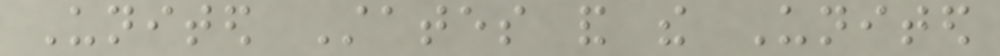United States and the United
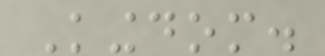Kingdom.
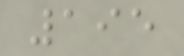195
